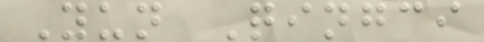Yun Qingci
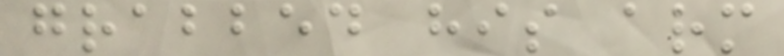grabbed his arm
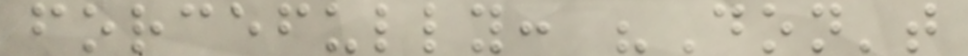forcefully: "Don't
